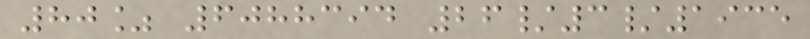80% 6088394 26/3/1935
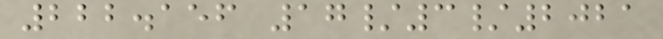222.156 17/3/2021
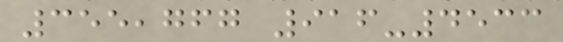355,767 916-4533
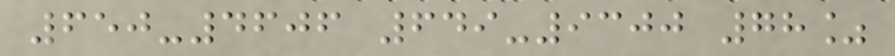650-4606 649-9300 78%
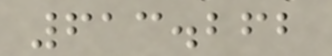613.262
